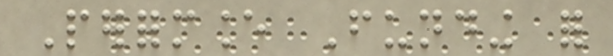Performance Funding for
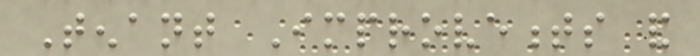Tenant Improvements and
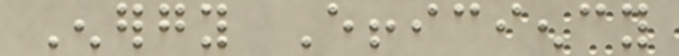Energy Efficiency
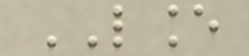LANCE
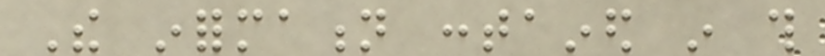The information contained in this
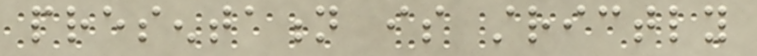presentation is strictly
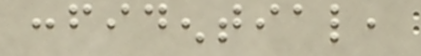confidential,
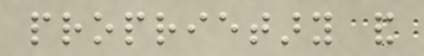proprietary and
